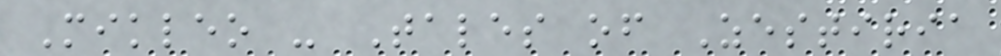Mikleo - Tales of Zestiria
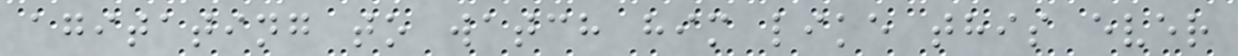agitating to watch him like this ever
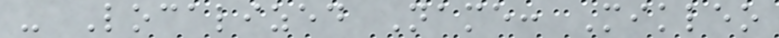- Localized Name: Mikleo
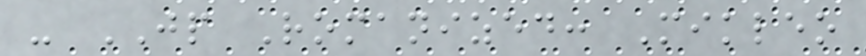- JP Romanized: Mikleo
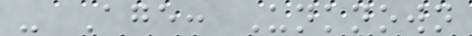- Age: Unknown
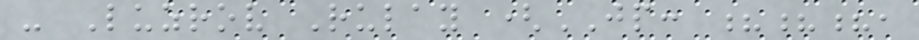- Luzrov Rulay (JP: ???,
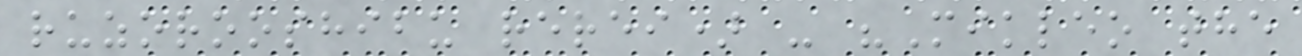ruzorooshibu rerei) - "Mikleo the
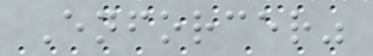Enforcer"
